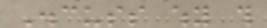Discuss why this
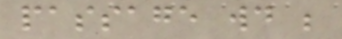passage would be
